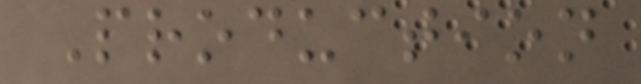Production
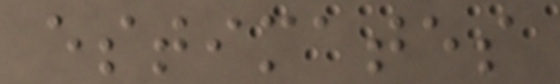estimates
